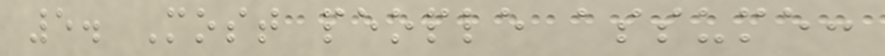5. Most people assume:
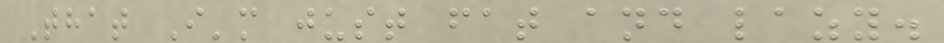That I'm just fat and lazy.
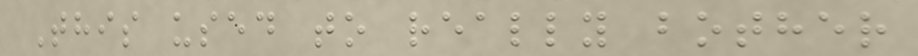This used to really bother
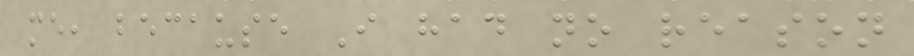me, because I had no reason
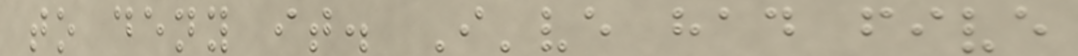to deny it. I've had five
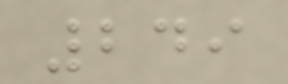249
